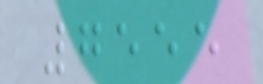7555
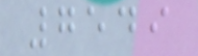7549
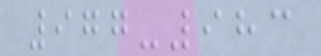977-983
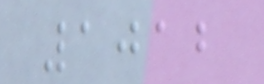1012
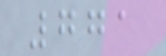771
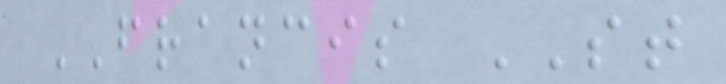FRANCIS ST
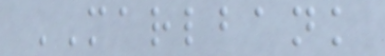MARLBANK
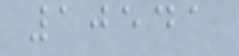10541
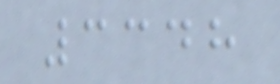3348
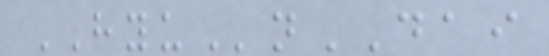HYUnDAI
